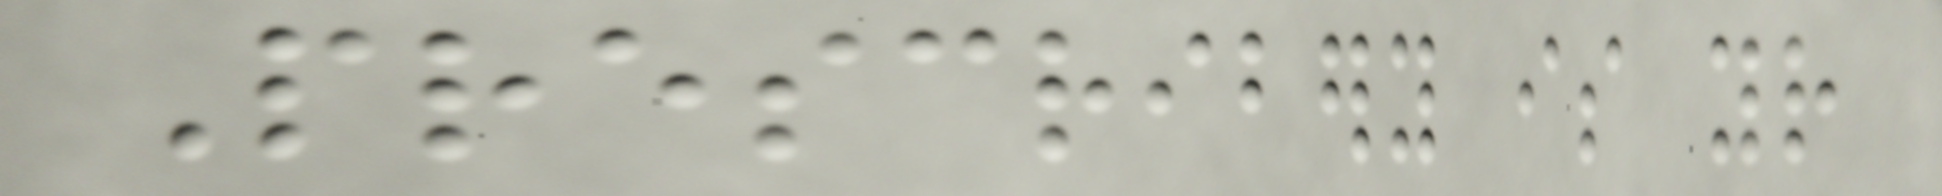Prescribery is your
